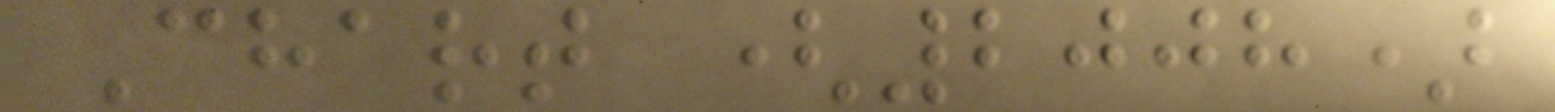Chart (2008)
